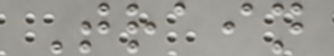Train
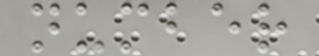number
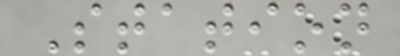Station
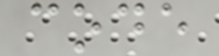code
